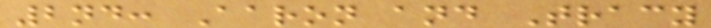2nd: Aaron and Tracy
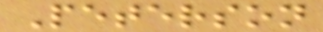Peterson
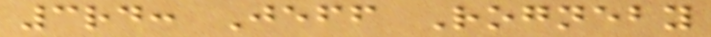3rd: Jeff Rogneby
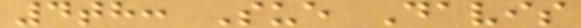4th: Sue Davis
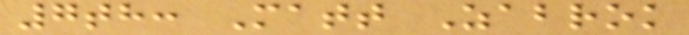7th: Matt Zabrok
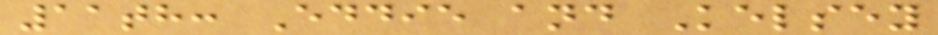11th: Eddie and Kelsey
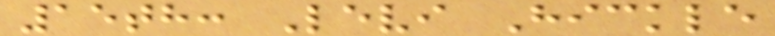15th: Levi Hickle
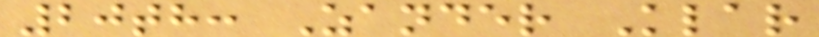20th: Zander Klar
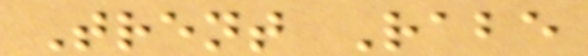Trent Rabe
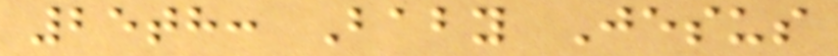25th: Baby Jesus
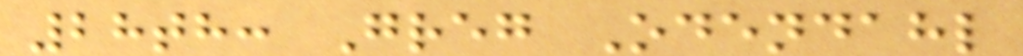28th: Greg Odendahl
